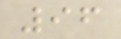96
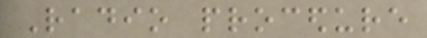Radio procedure
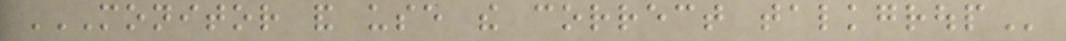MONITOR AND USE THE CORRECT TALKGROUP
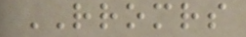RROMRS
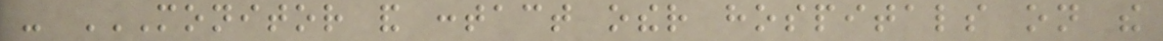- MONITOR AND CONTACT OTHER HOSPITALS ON THE
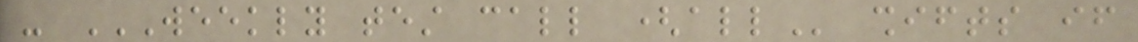- WEEKLY TEST CALL (ALL shifts if
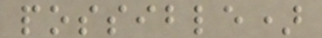possible)
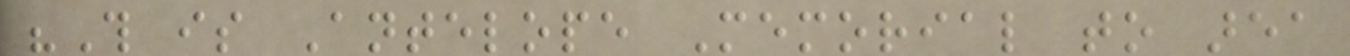"This is Antelope Memorial to area
